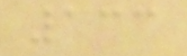133
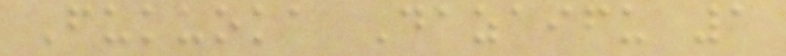Fukuoka Dazaifu 1
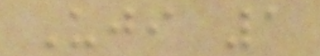Uji 1
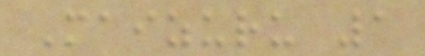Maizuru 1
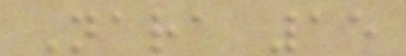Nara 15
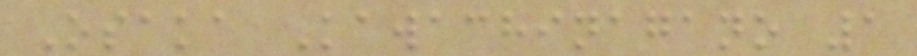Osaka Kawachinagano 1
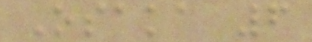Osaka 6
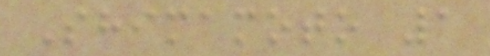Shimamoto 1
